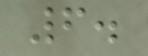6.
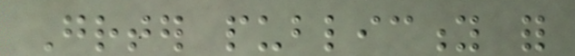Greater publicity for
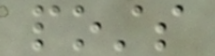posts
